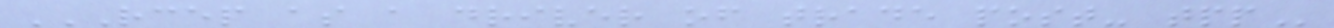RCEP AS A DRIVER OF TRADE POST- TPP
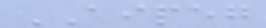AIPEG
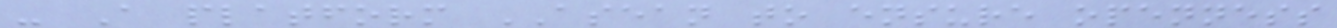- A platform ASEAN to ensure openness
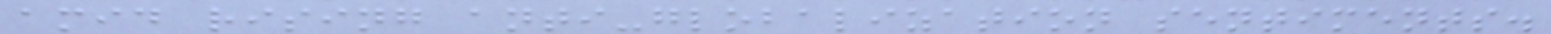amid rising anti-globalization sentiments.
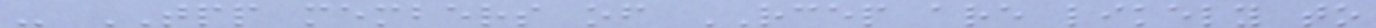- TPP members of RCEP are likely to
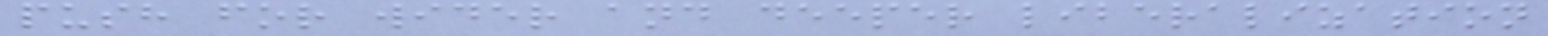push for wider and deeper liberalization
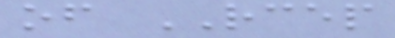of RCEP
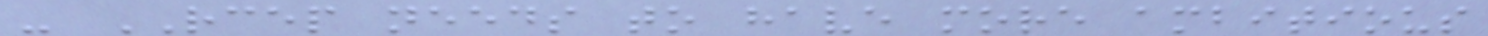- RCEP needs to have more ambitious
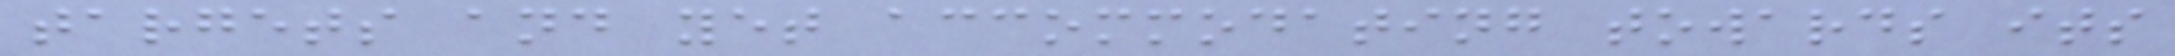targets and yet accommodating towards its
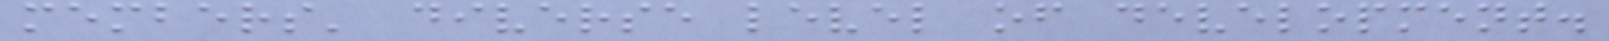members' diverse level of development.
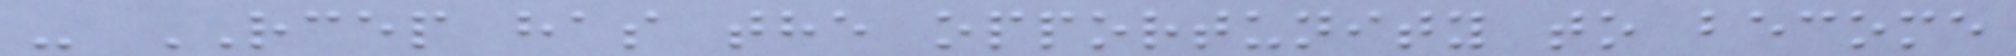- RCEP has the opportunity to become
